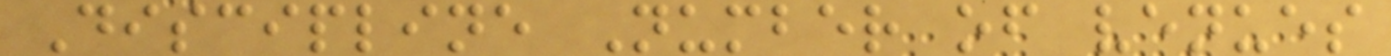Discipline Number of venues
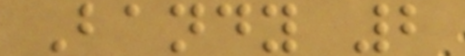Bandy 2
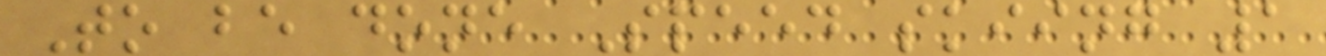To be done Speed skiing 1
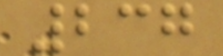237
